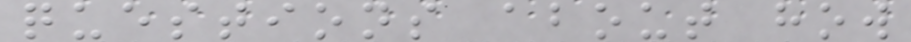questions about how
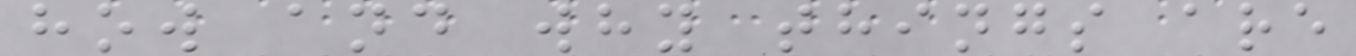how and why things are
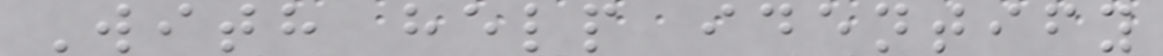With help identify
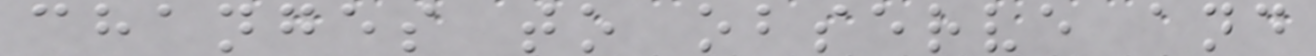changes to observe and
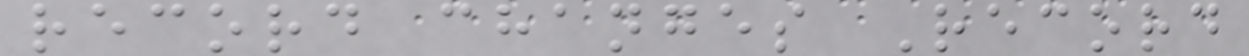record changes Record
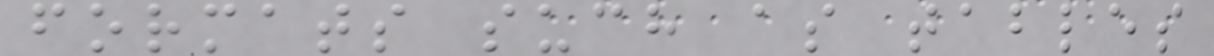formats such as tables
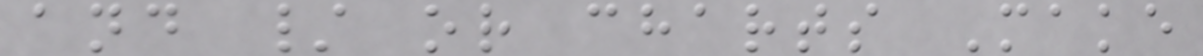and / or charts Make
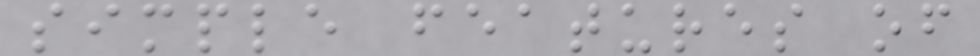simple features of
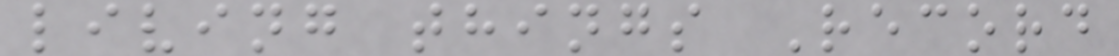living things Record
